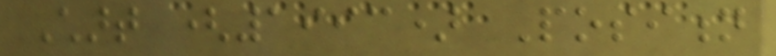Chart (1993) Position
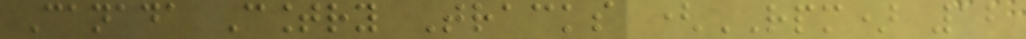Canada Country Tracks (RPM) 12
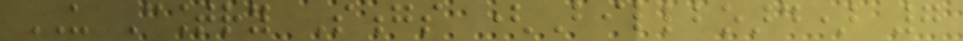US Country Songs (Billboard) 7
